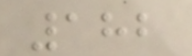182
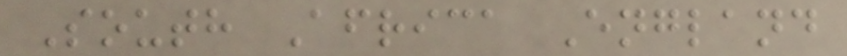South Africa England
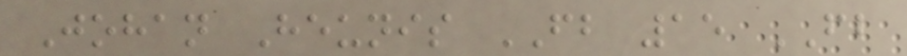Johan Heunis FB 15 FB
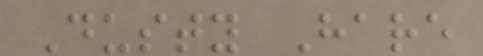Dusty Hare
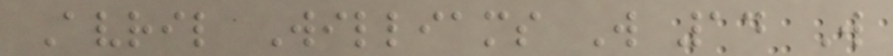Avril Williams W 14 W
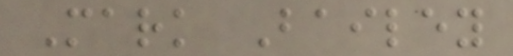Mark Bailey
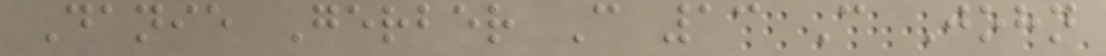Danie Gerber C 13 C John
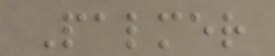Palmer
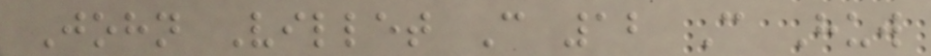John Villet C 12 C Huw
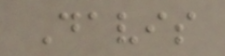Davis
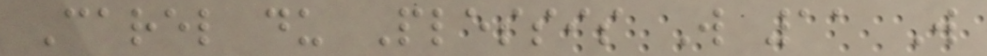Carel du Plessis W 11 W
